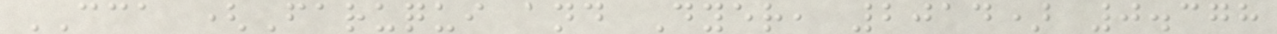CCA (Faruqui and Dyer, 2014) 0.378
